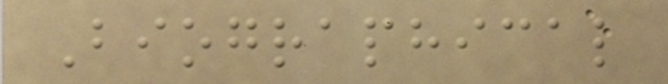Biographical
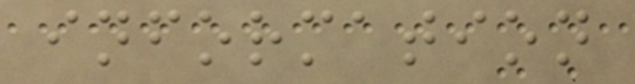information
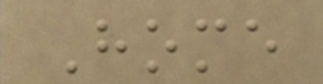Home
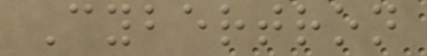Cybertron
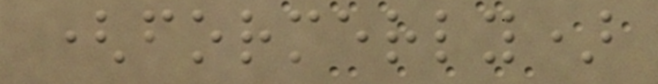(formerly)
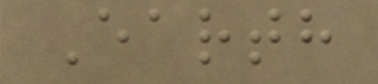Earth
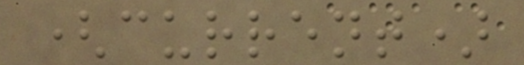(current)
